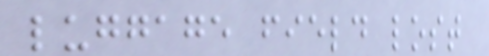luggage field lost
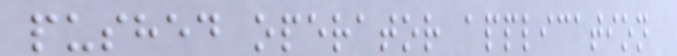pushed operator application
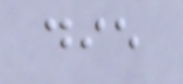die
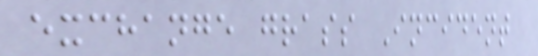exchange grass Incident
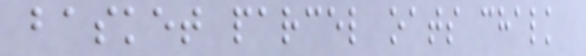basket parcel oats chalk
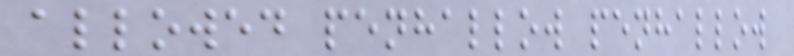allowed penhallow penhallow
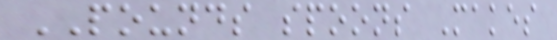POUNDS spoons Makes
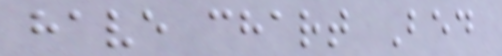have chart Bed
